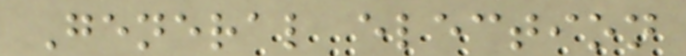General election
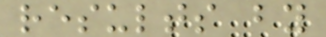results by
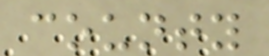county
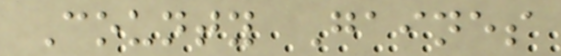County Gaines
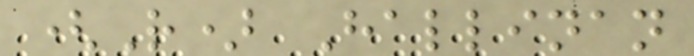(R) Hallinan
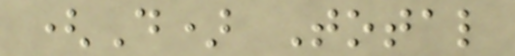(D) Total
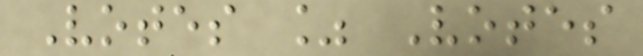Votes % Votes
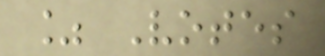% Votes
